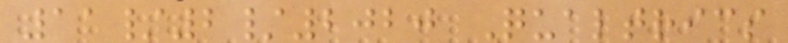11/2/2020 Qualtrics
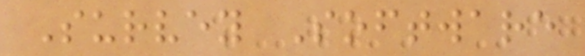Survey Software
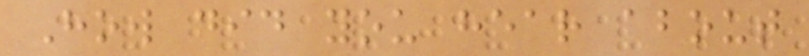How did you hear about
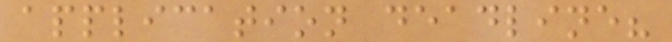application deadline?
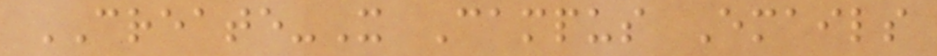CREATE-X Campus Emails
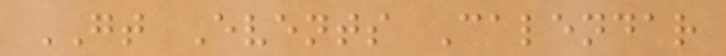GT Events Calendar
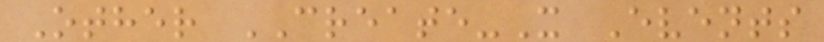Other CREATE-X Events
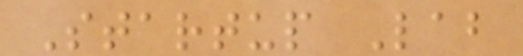Startup Lab
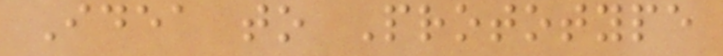Idea to Prototype
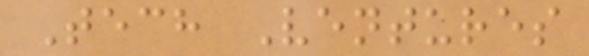Tech Ventures
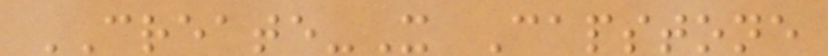CREATE-X Capstone
